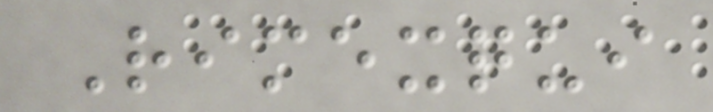Rimexqui
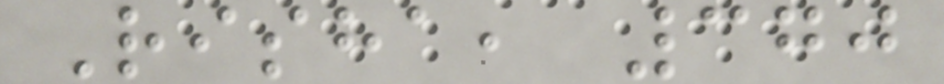Risha, 370
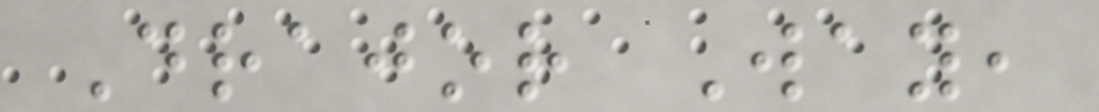Drajor Way,
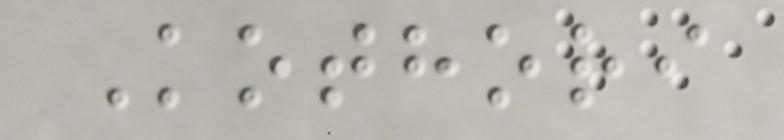Kothori
